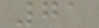71
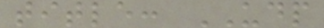title: UDP
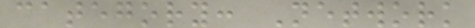category: Network
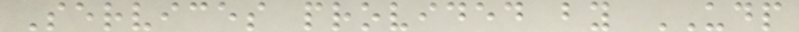Services provided by UDP
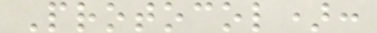Protocol):
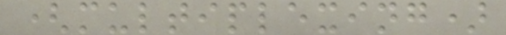(multiplexing)
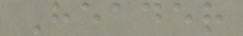Header
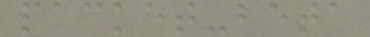packet-beta
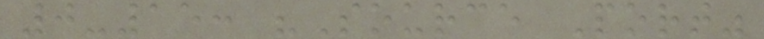0-15: "Source Port"
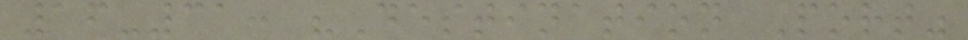16-31: "Destination Port"
